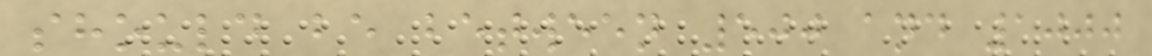should be between 500 and 1000
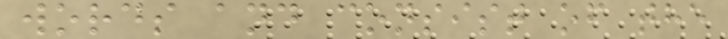words and consist of the
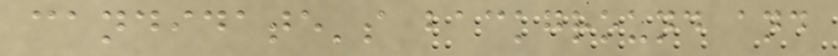candidate's background and
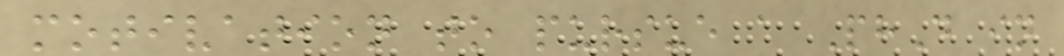motivation to pursue a PhD in
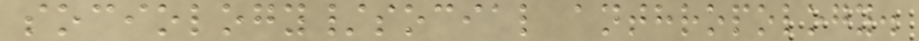sociology/social anthropology.
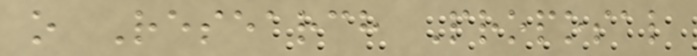o Research Proposal
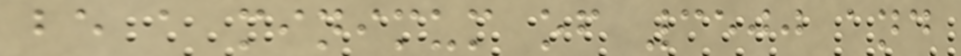be a minimum of 3500 and
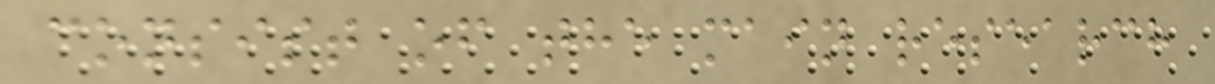consist of the main research
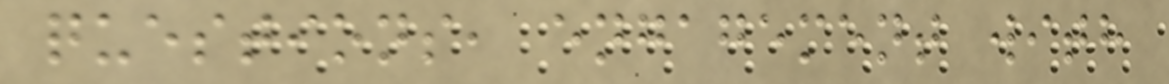questions, engagement with
